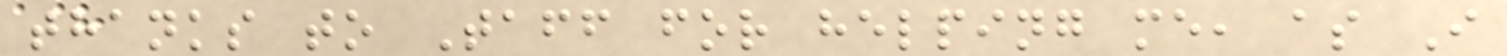thanks to Taff for helping me, as I
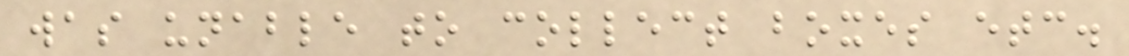was unable to collect boxes etc.
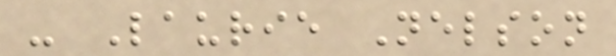- Laurie Nelson
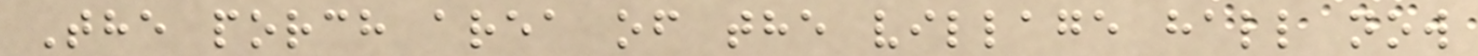The porch area of the village hall now
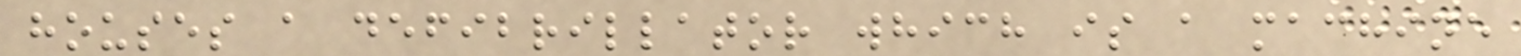houses a defibrillator which is a machine
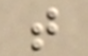t
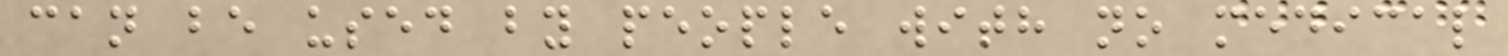can be used by people with no medical
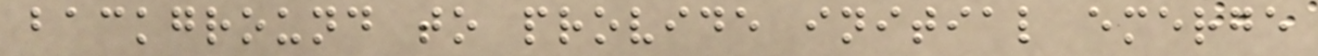background to provide initial emerge
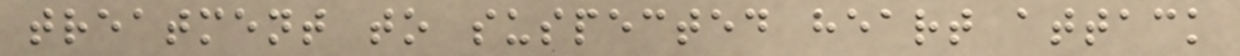treatment to suspected heart attack
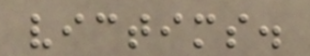victims.
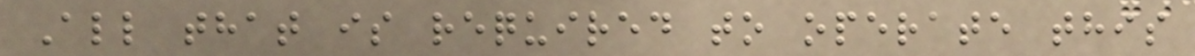All that is required to operate this
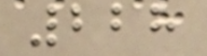228
